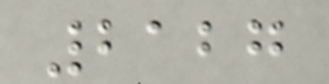2127
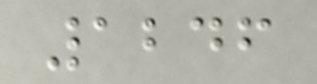1246
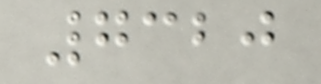7320
